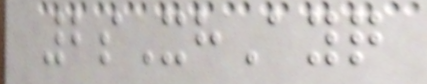2sXhAyq
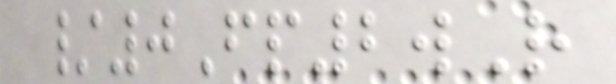/0Fp2wR
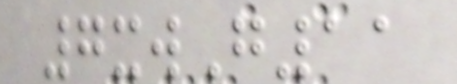7xwG11
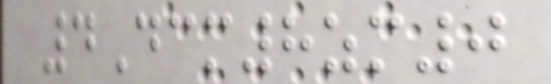4Dcm8zm0
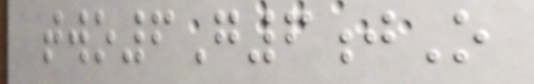two6G6jO
